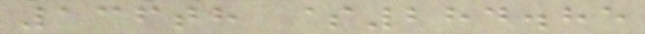136th $284.85
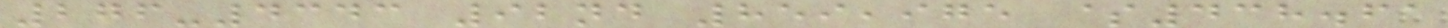276-4343 92nd 859,975 $438.61
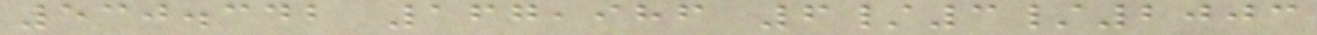530.342 167,986 6/3/2003
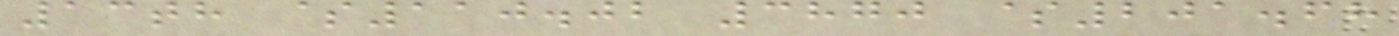13th $110.02 3870 $201.68
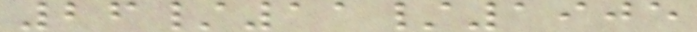26/11/1905
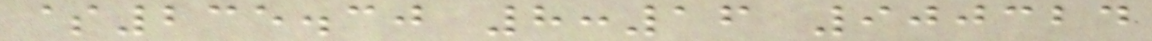$235.30 8:16 900324
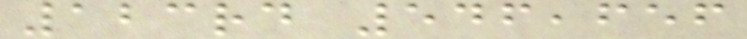123rd 546,656
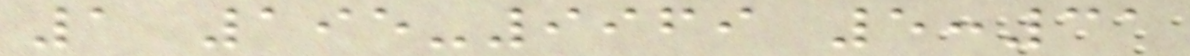1 195-9969 5:31
